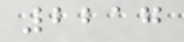2217
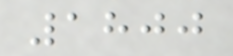1800
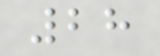28
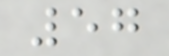57
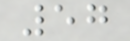57
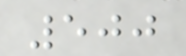500
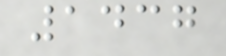1437
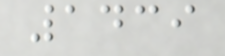1439
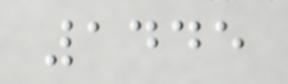1445
